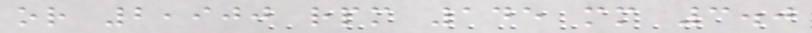or 2,900 rpm 145 mm 3.0
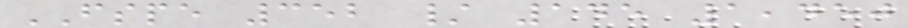FSPE 352 / 145 1,450
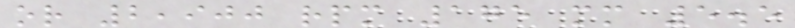or 2,900 rpm 175 mm 5.5
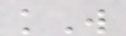kW
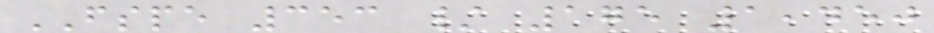FSPE 353 / 175 1,450
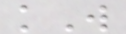kW
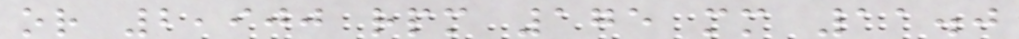or 2,900 rpm 175 mm 11.0
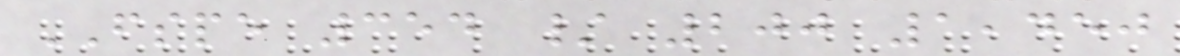FSPE 354 / 200 1,450
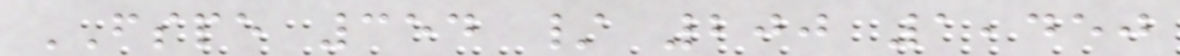FSPE 354 / 200 1,450
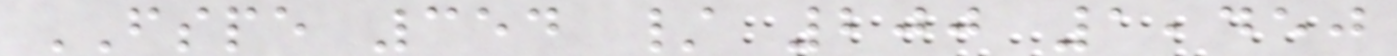FSPE 354 / 200 1,450
